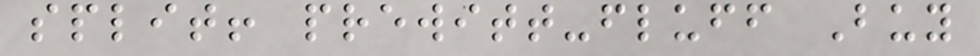split! prewitt-fluff Buy
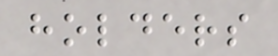holders
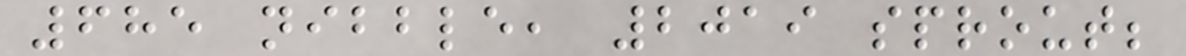685 nibble, 2019 sprout;
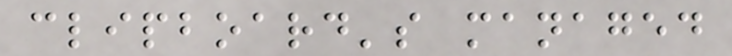clipboard's managed
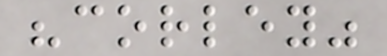"corley"
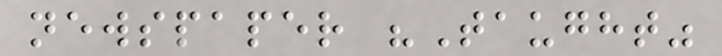newspaper "Taught"
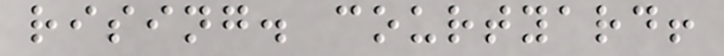rising. courtyard!
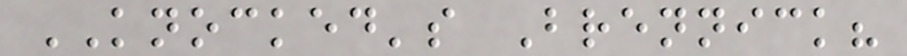KNOCKED's Brennick?
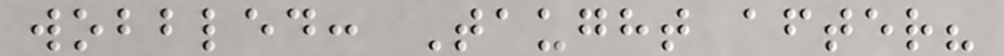wobbled: Taught after?
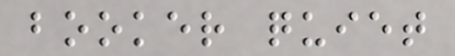booker quiet
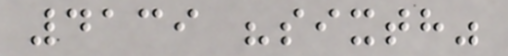4139 "sixth"
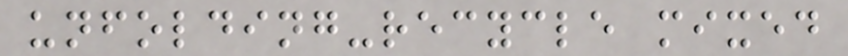unfolding-recycle mixed
